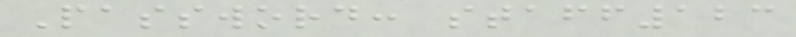Password: staff123
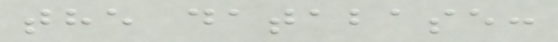the database:
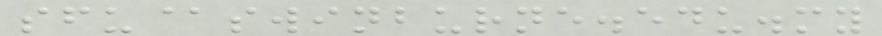sfu@swinburne.edu.my
